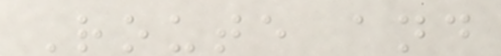Route and
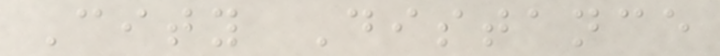City Distance
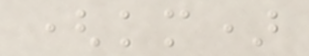(km)
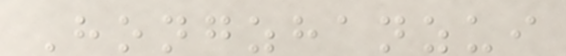Hongzhanzui
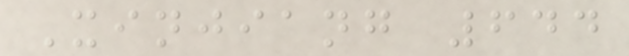Xinjiang 644
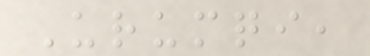Urumqi,
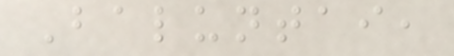Baluntai,
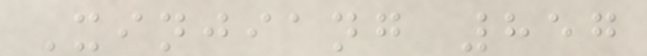Xinjiang 857
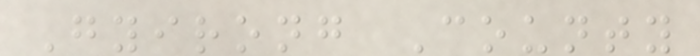Gyirong County
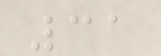31
